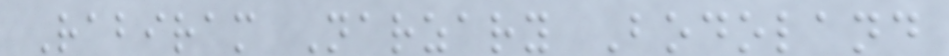Rabiram Narzary Bodoland
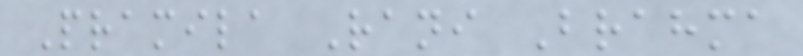Pramila Rani Brahma
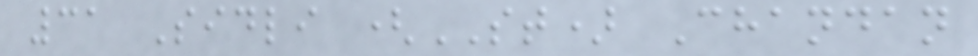31 Sidli (ST) Chandan
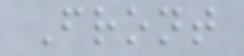Front
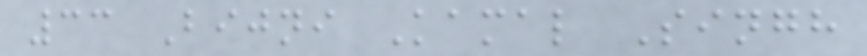33 Bijni Kamal Singh
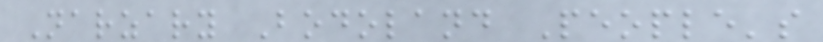Narzary Bodoland People's
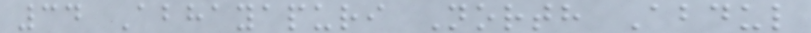34 Abhayapuri North Abdul
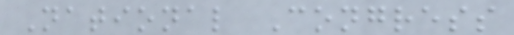National Congress
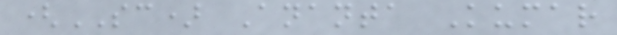(SC) Ananta Kumar
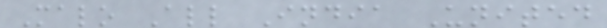Malo All India United
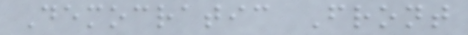Democratic Front
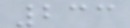233
